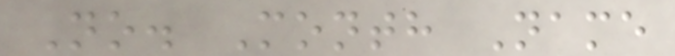No. Month Name
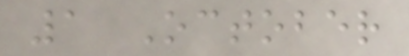1 October
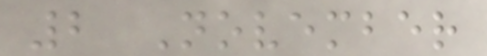2 November
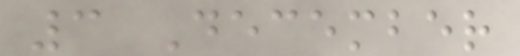3 December
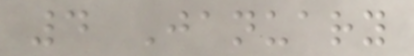4 January
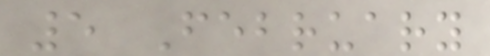5 February
